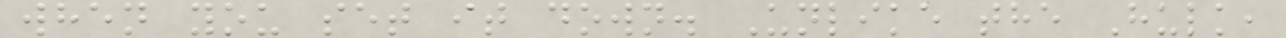when you set it down. Unlike the Hulk,
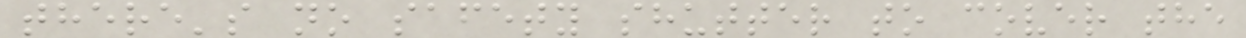there's no safety shutter to cover the
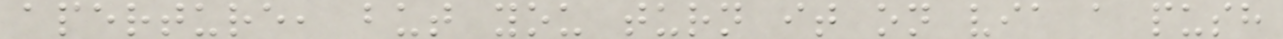aperture, but you turn it on via a push
